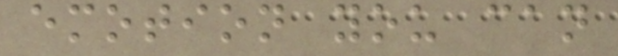emotion you can
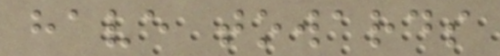have towards
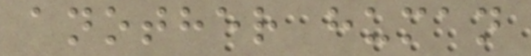another human
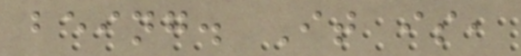being. It is,
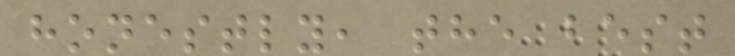honestly, the best
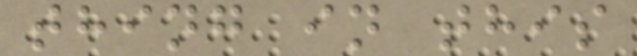thing in this
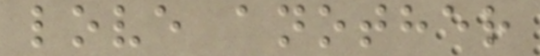love another
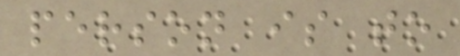person is to
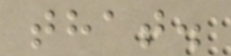that.
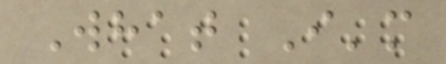What I'm
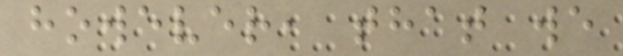however, that we
